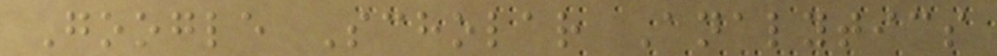Google Scholar Analytics
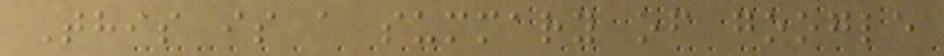This is a summary of google
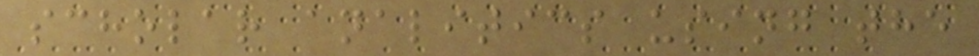scholar analitics using the
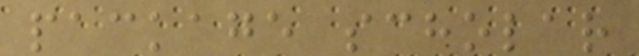package scholar
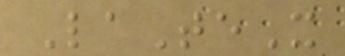LaTeX
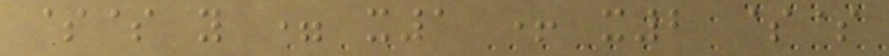$$ y = x1 + x2 $$
